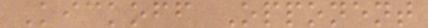Kickoff Opponent
